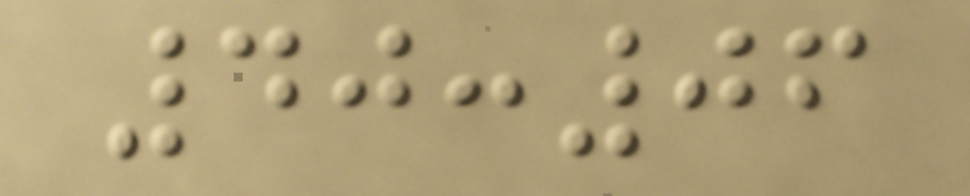40:06
